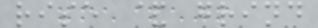rise & grind
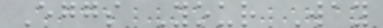Eggs Your Way
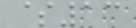$13
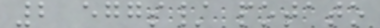2 eggs/ potato
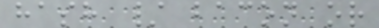hash / bacon or
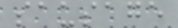sausage
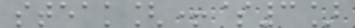steak[+$3]
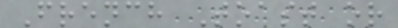French Toast or
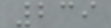239
